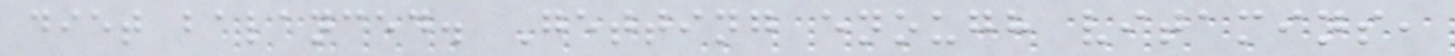diet balanced. Getting enough vitamins,
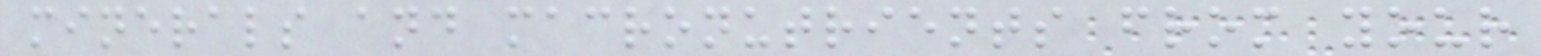minerals and macronutrients from your
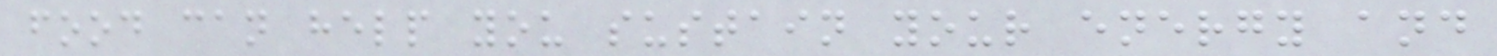food can help you sustain your energy and
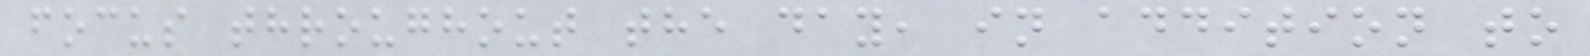focus throughout the day, in addition to
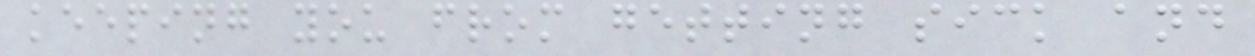keeping you from getting sick and
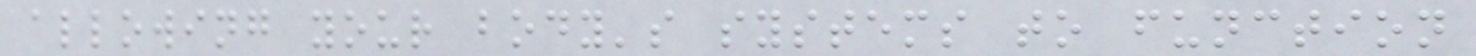allowing your body's systems to function
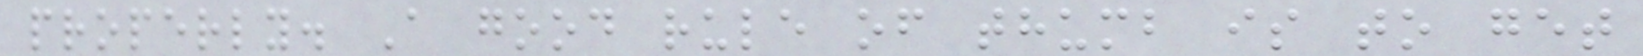properly. A good rule of thumb is to get
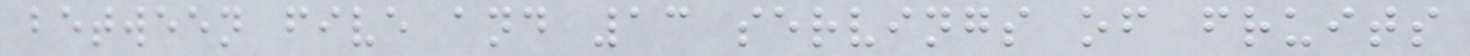between five and 13 servings of fruits
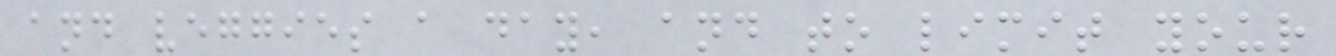and veggies a day, and to limit your
